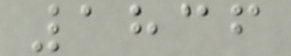1836
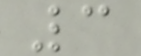3
